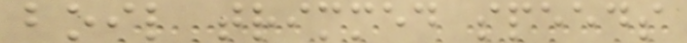boil trimmed speeds
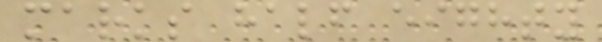marks half eighty
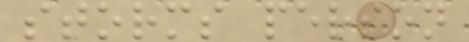storms person
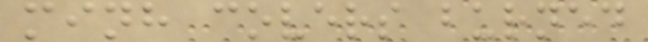minh covers burned
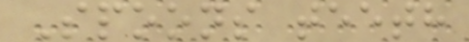Spoons teeth
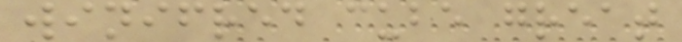winifred cube great
